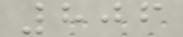806
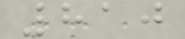810
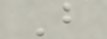B
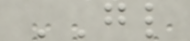GL
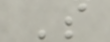S
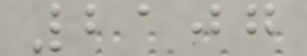2107
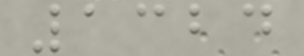1324
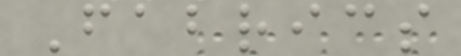Fabrics
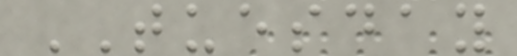TUESDAY
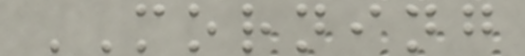MORNING
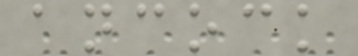ancock
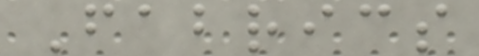Fabrics
